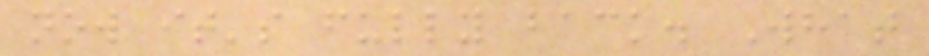now it's fully back. What
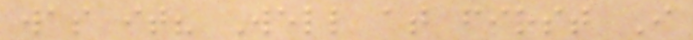was it? Well at first I
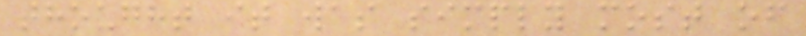thought it was simply most of
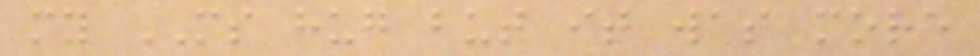my MS hug but it was more
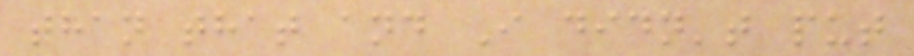than that and I didn't put
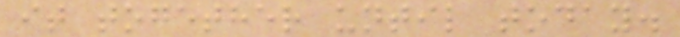it together until today.
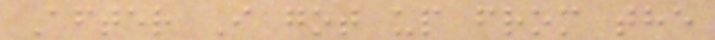After I got up from the
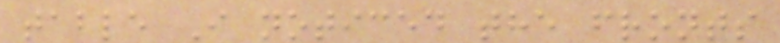table I noticed the fronts
